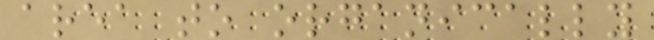area to organically
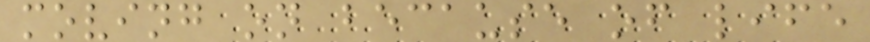moving on because of life
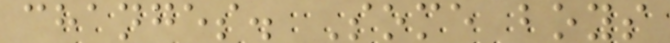changes. Some boys
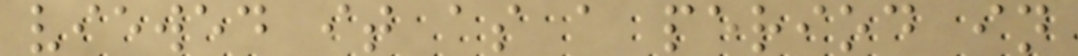viewed it as a period in
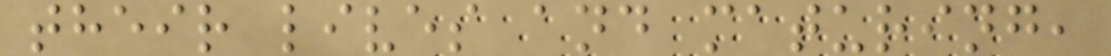their lives and maturing,
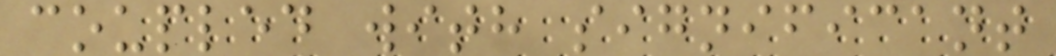coupled with significant
